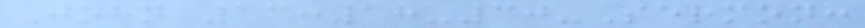John 13:18-30-Sermon:
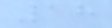18
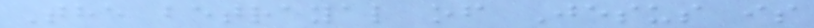The betrayal of Jesus is
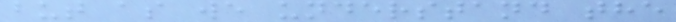but as we understand the
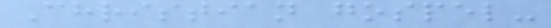Christian gospel-
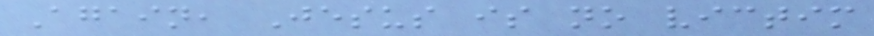Again, Jesus is no victim
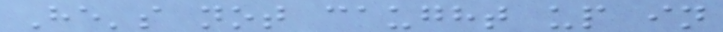He's not caught up in
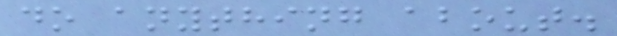do anything about.
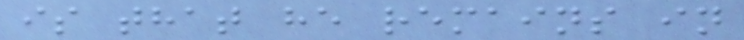is that he remains in
